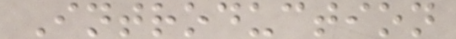Introduction
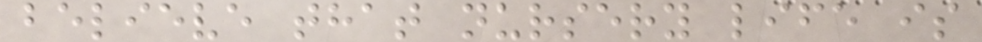believe that nursery life is
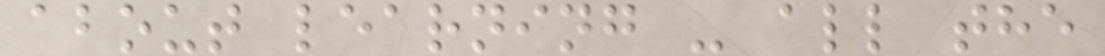about learning - all the
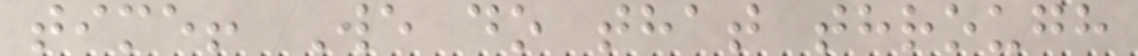time! We do that through
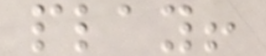play!
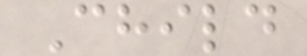Child
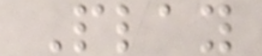Play
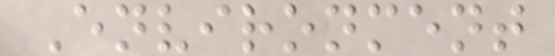Environment
